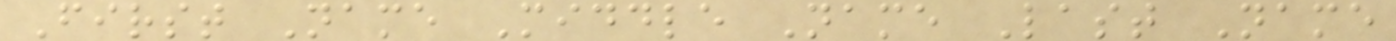First Name Middle Name Last Name
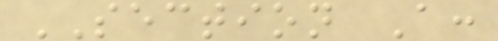SECTION A:
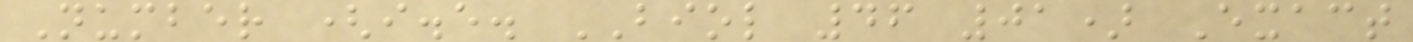Number (i.e. BIOL 46 01) Exact
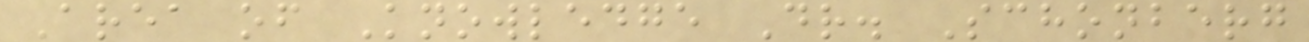Area of Knowledge Dr. Schonberg
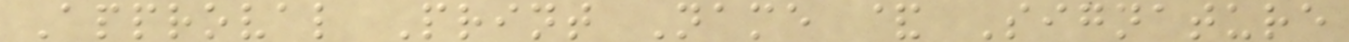Approval Print Name & Signature
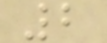2
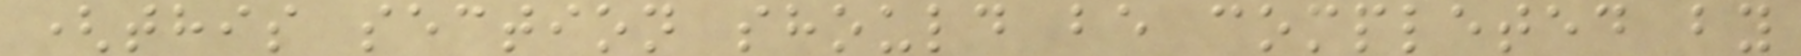(this section should be completed by
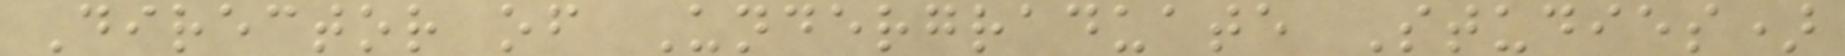Director of Undergraduate Studies)
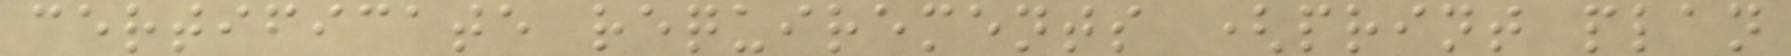certificate requirements (print plan
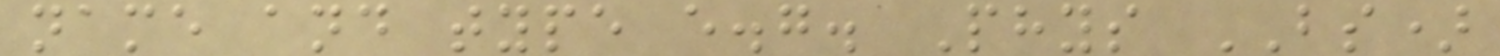name and type e.g. Phys BS)
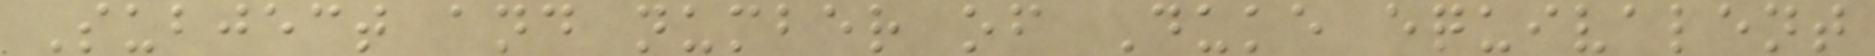Subject and number of Duke equivalent
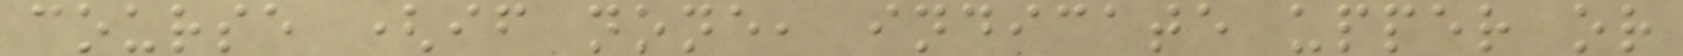course (if none, indicate upper or
